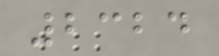2324
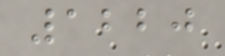1220
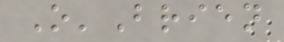O'Brien
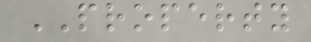PROPERTY
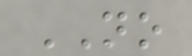NO
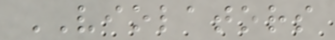VIOLATORS
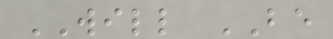WILL BE
